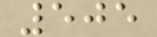505
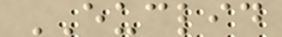EUCLID
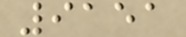9151
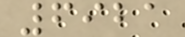6921
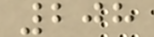208
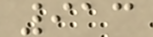913
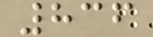836
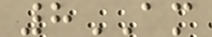8AM
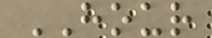HOUR
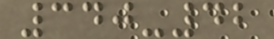340-42
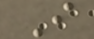I
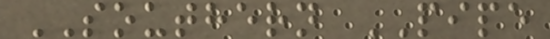SOUTHERN PIPE
